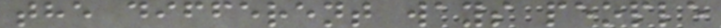the different ways people
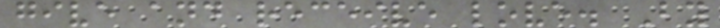give and receive love. By
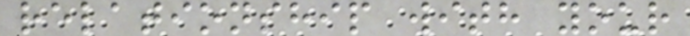relationship with your
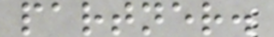partner.
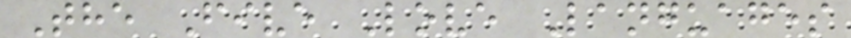The Five Love Languages
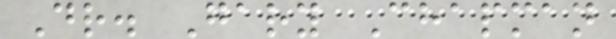Dr. Gary Chapman
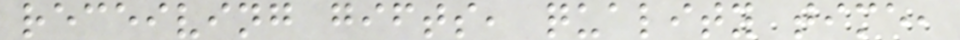receiving gifts, quality time,
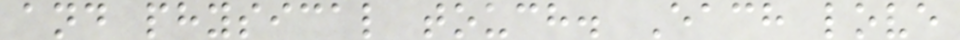and physical touch. Each love
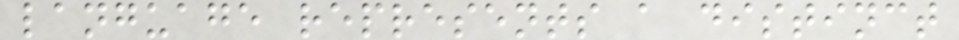language represents a distinct
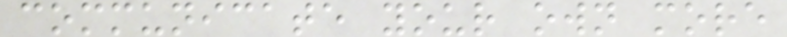communicate your own more
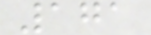171
